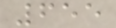655
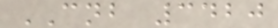CNB 3420
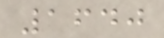1640
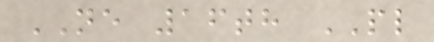NE 16th PL
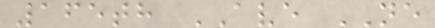165th AVE NE
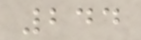244
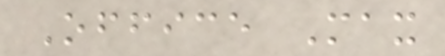Office Max
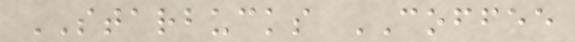STARBUCKS COFFEE
